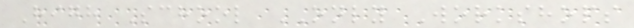High School ONLY Workshops
